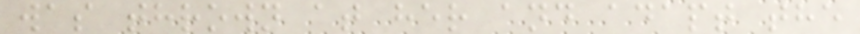was thrown at her and adapt the
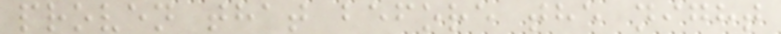proven that before the night
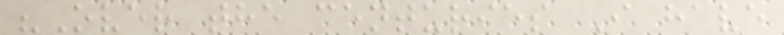"Over the centuries I have
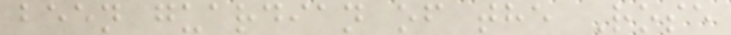been guardian of the Rose
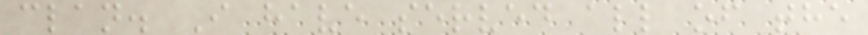clan. I have served all of the
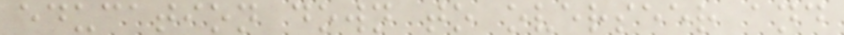education down to overseer and
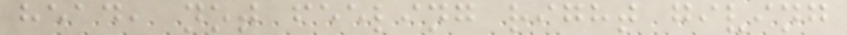head, not feeling right giving
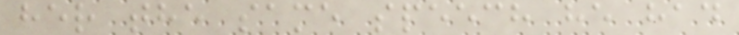her the same speech he had
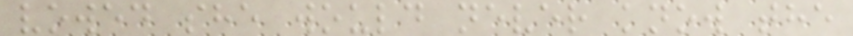vowed she would never know the
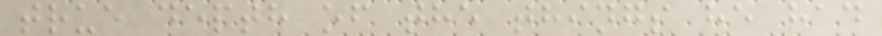true depth of the things he had
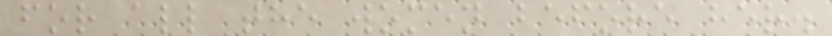for all the women before her.
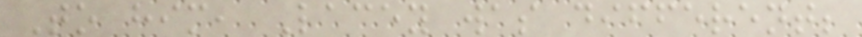To him, Lacey was different;
